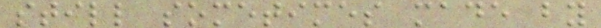still sometimes made by
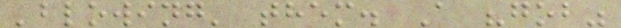'blowing' them. A "gob"
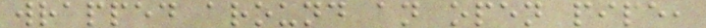wrapped around an open pipe,
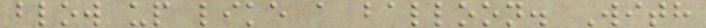blow up like a balloon. With
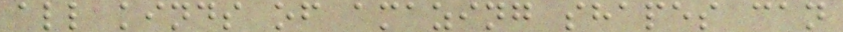all kinds of amazing shapes can
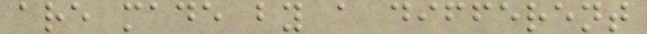are made by a different
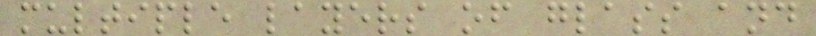multiple layers of glass and
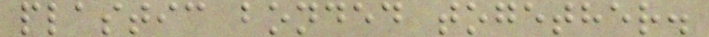plastic bonded together.
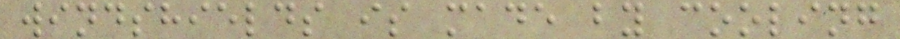windshields is made by cooling
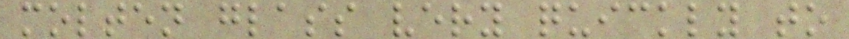molten glass very quickly to
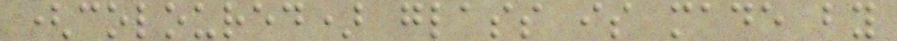(coloured) glass is made by
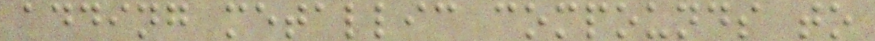adding metallic compounds to
